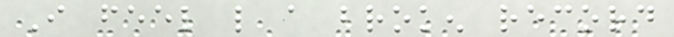I feel like a broken record
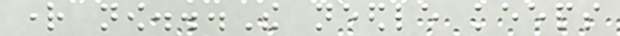right now...The needle keeps
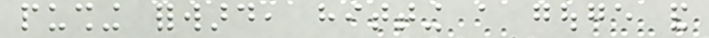pushing forward, hitting a gouge and
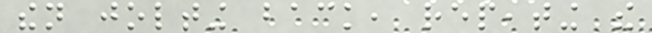then jolting back, repeating the
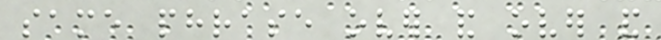same phrase over and over and
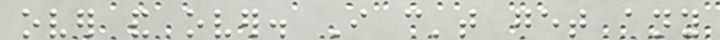over and over. I can't get any
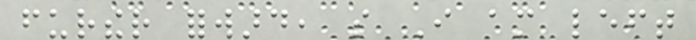further forward, so I am left
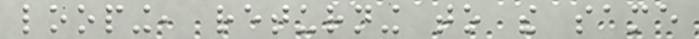looping, returning to the same
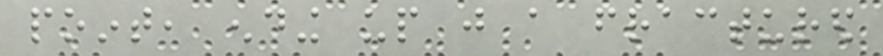point, ending up just a fractured
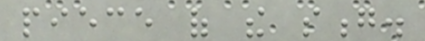piece of the song.
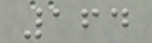164
